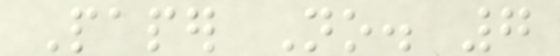Paper No. 7
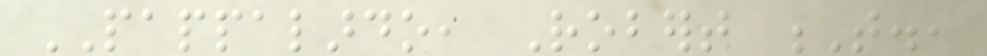PAPPALARDO, Robert T.,
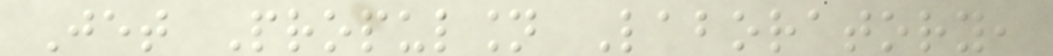Jet Propulsion Laboratory,
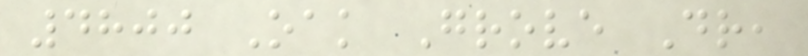4800 Oak Grove Dr,
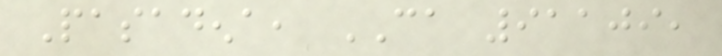Pasadena, CA 91109,
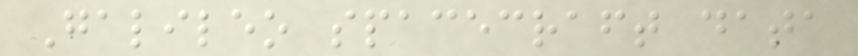Galileo spacecraft data
